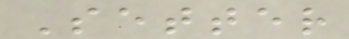Setter
